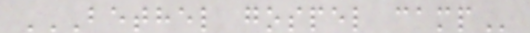BETHEL GOSPEL CAMP
